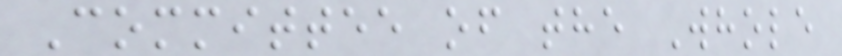Committee of the Whole
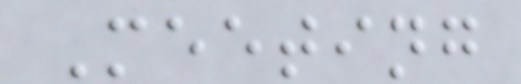Meeting
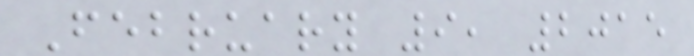February 9, 2015
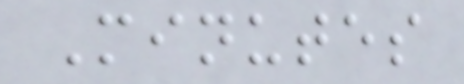Minutes
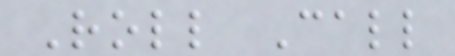Roll Call
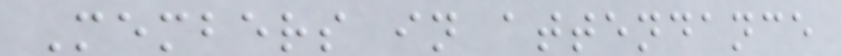Members in attendance
